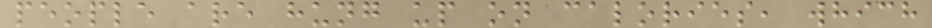people are hung up on calories, which
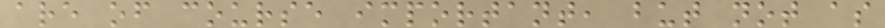are of course important, but not as
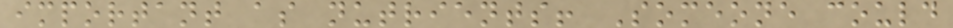important as nutrients! Someone could
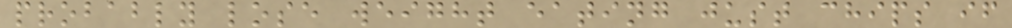probably lose weight eating just chips if
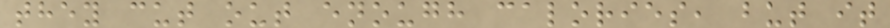they cut out enough calories, but it
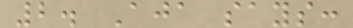2. Aja says:
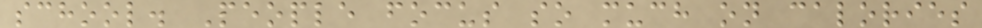school. People focus so much on calories
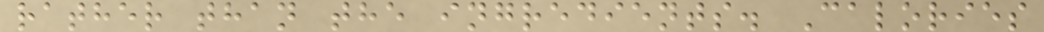rather than the ingredients. Calories
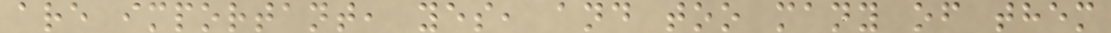are important, yes, and too many of them
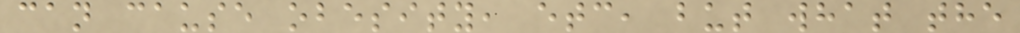can cause obesity, etc, but what the
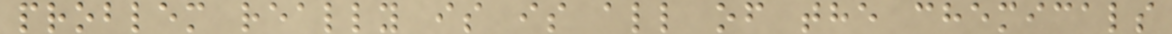problem really is is all of the chemicals
